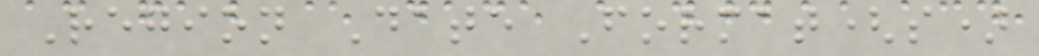Region Date Format(s)
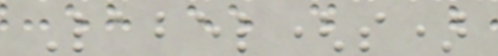Label(s)
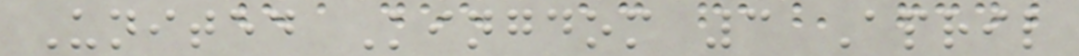United Kingdom 3 April
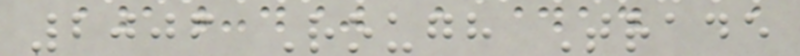2006 Rough Trade
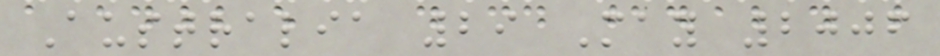Australia 29 May 2006
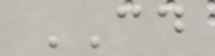CD
